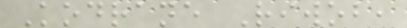Kodrane Riwob,
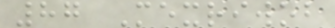87 Mexriwob
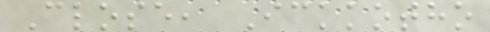Close, Ickkotho
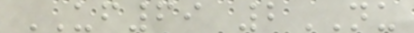UF69 2NU
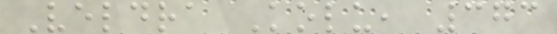Veldra Kolu, 373
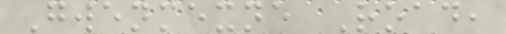Gwenmexne Road,
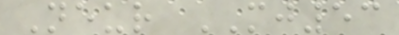Neur MJ53
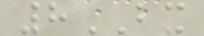8BX
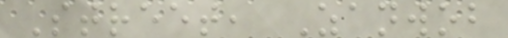Street, Zanwob
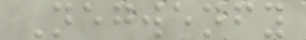Negwenfy
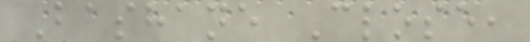Bashane Close,
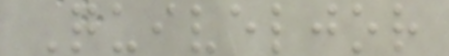Quiveljor
